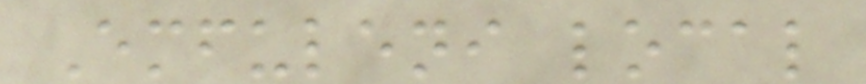Emfuleni local
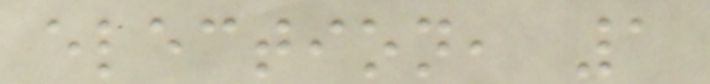election, 1
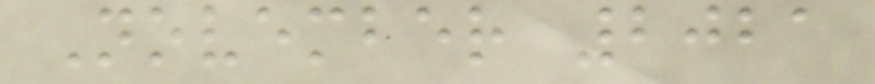November 2021
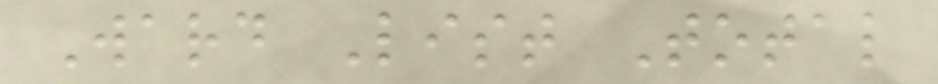Ward List Total
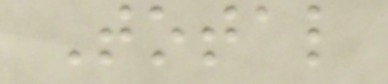Total
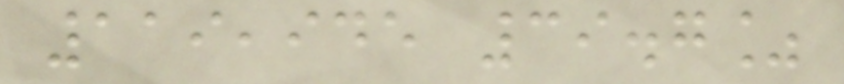119,945 39.7%
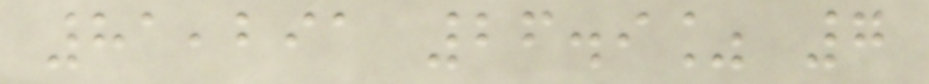81,291 26.9% 7
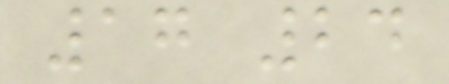17 24
